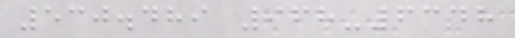530.489 968-6348
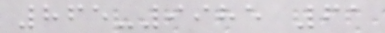865-9985 61
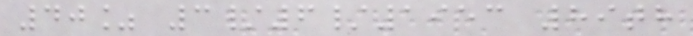40% 3/6/1953 89th
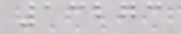13273
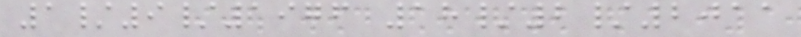1/9/1976 18/2/2011
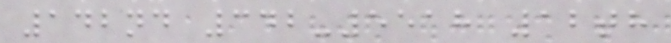142nd 342-5518 12th
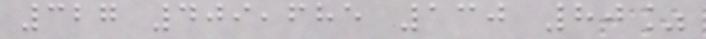327 409,685 130 80%
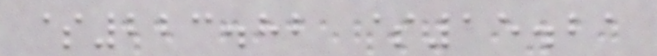$223.82 $15.21
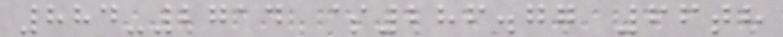884-2714 $286.77 66th
